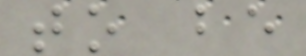to be
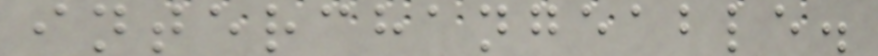interchangeable.
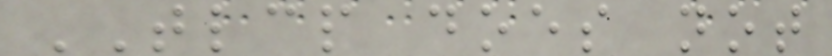TLCP does not
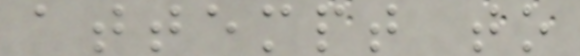attempt to
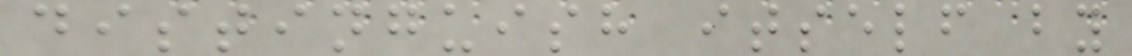distinguish itself by
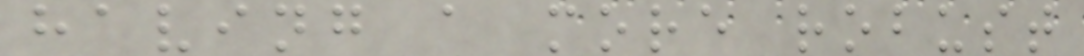having a more robust
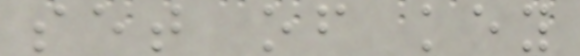set of key
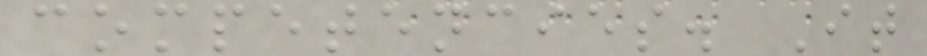competencies. It
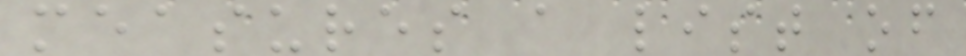measures a list of
